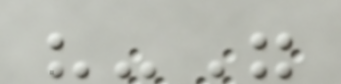"-"
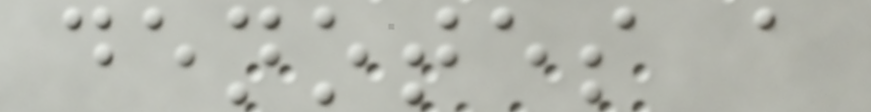denotes a
